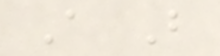A B
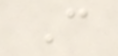C
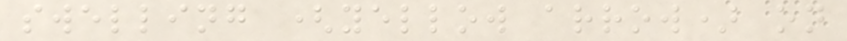swelling (yellow arrow) on
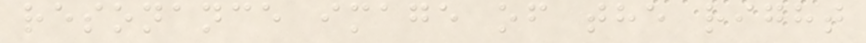resonance image of the right
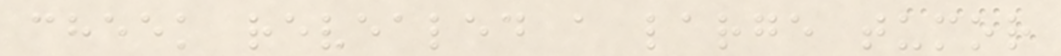cheek revealed a large tumor
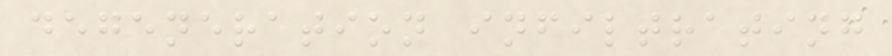degeneration infiltrating
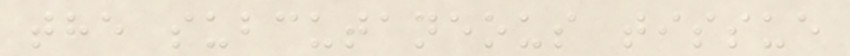the subcutaneous tissue
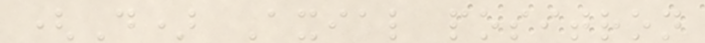(D) Axial positron
